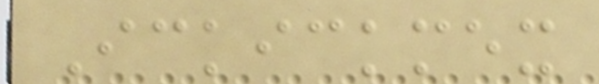Ickickmex
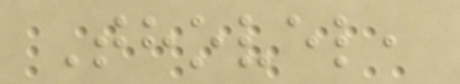Thovel,
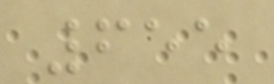655
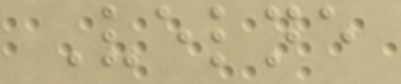Velne
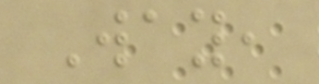Way,
